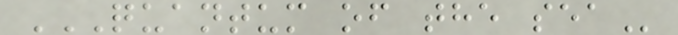QUANTUM OF THE SEA
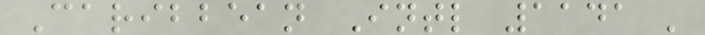Caribbean Intl 1141 '
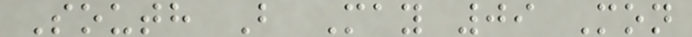South B May 09 Mon
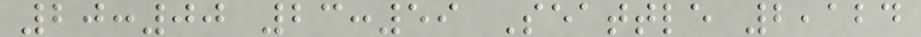20:00 23:59 Seattle 2,124
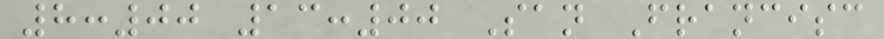8:00 13:00 San Francisc
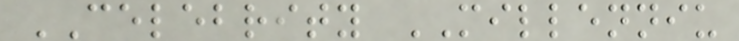CELEBRITY MILLENNIU
